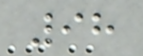98
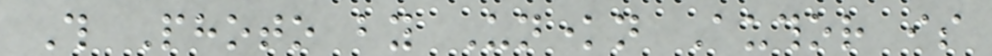This Photo by Unknown Author is
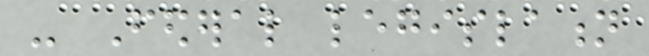- Federal legislation
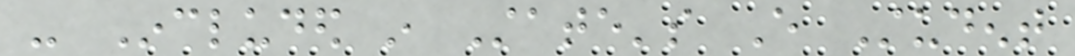- Included in State's Every Student
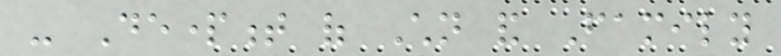- Department of Children and Family
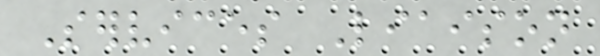Services Liaison
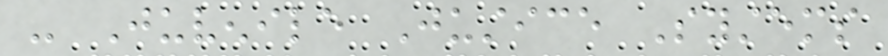- Juvenile Justice Systems
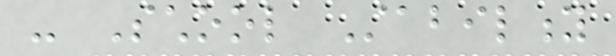- School Stability
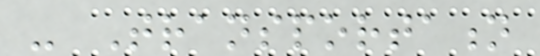- Transportation
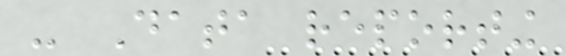- Data reporting
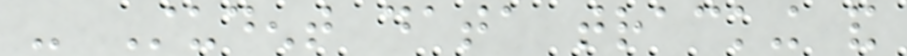- Student data tracking and
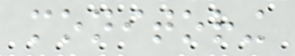monitoring
